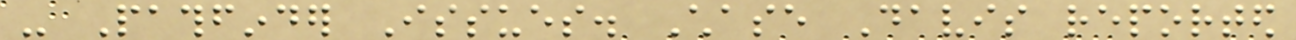- Pathfinder Issues. Chase Davis reported
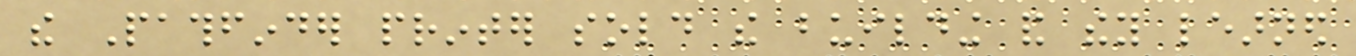the Pathfinder printer sold the building and they learned
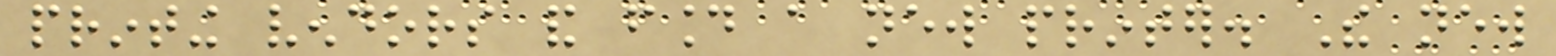printing vendors and found a new printer. The new
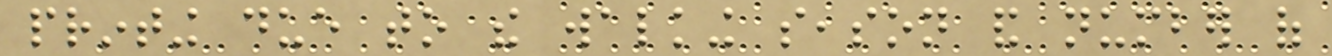printing due to the walking season and number of
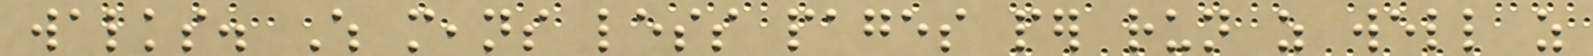walks. Which means less pages per run as well as
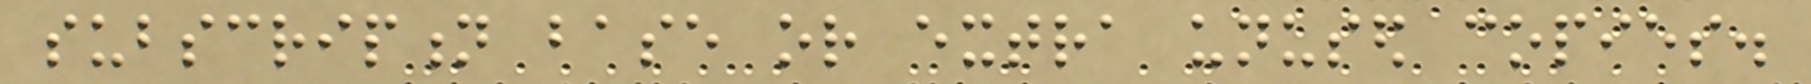subscription base or extra unused copies.
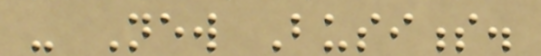- New Business.
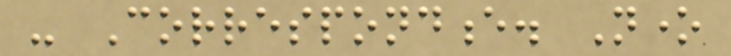- Correspondence. None
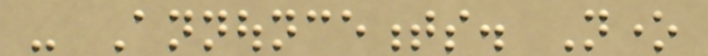- Announcements. None
